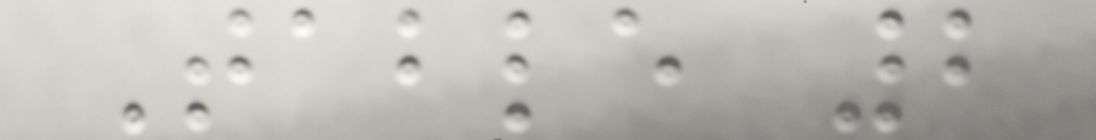Table 2
